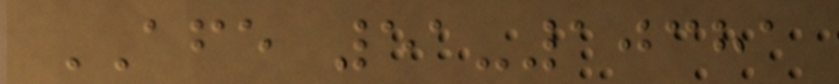AFE 51-10381
